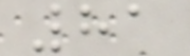81
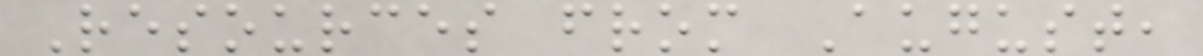Resources from August,
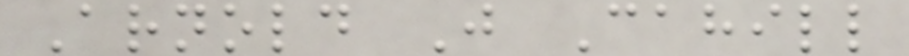Arnold J Cahill
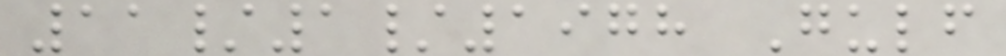11/1/1978 Gulf
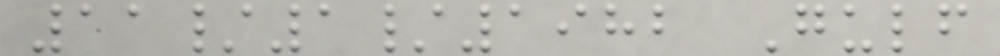11/1/1982 Gulf
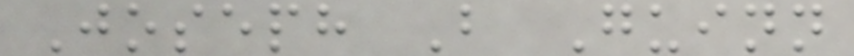Joseph B Guinn
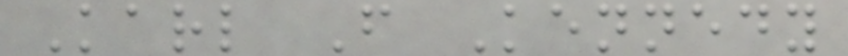Karl F Kennedy
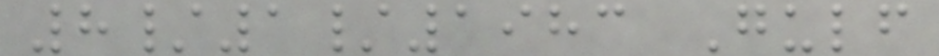8/1/1983 Gulf
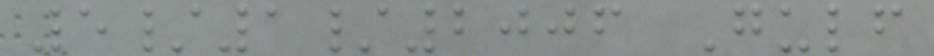5/1/2006 Gulf
